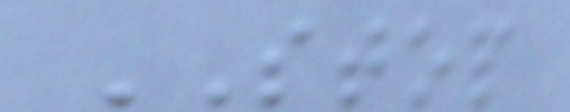STOP
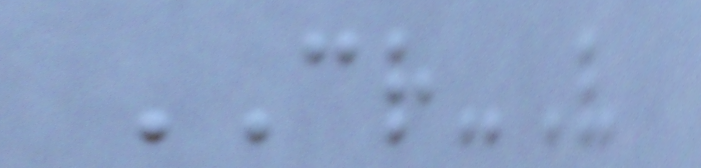CR-V
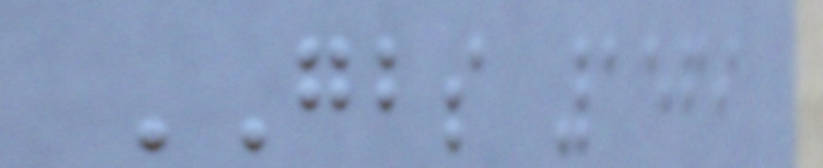GBS 1569
